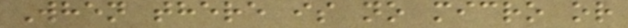When there is no micro or
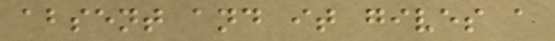absent and it gives a
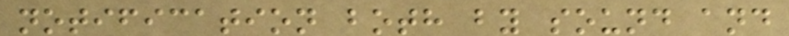notification both by sound and
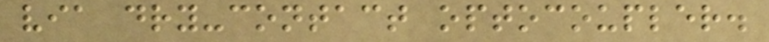via dry-contact optocoupler.
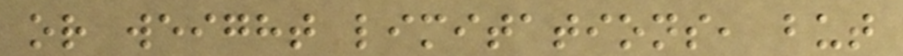or weight limitations, but
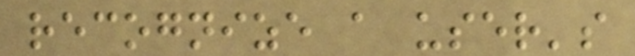recognize a user's
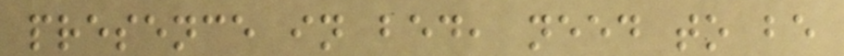presence in bed, need to be
